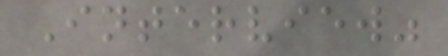Interview"
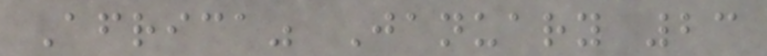Africa" January 23
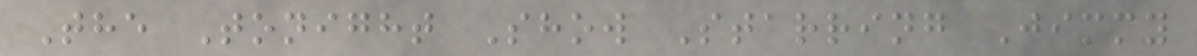The Tonight Show Starring Jimmy
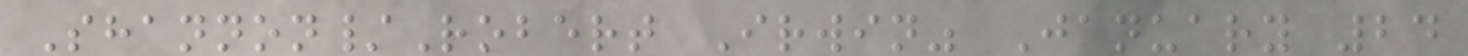Shannon/Robert Irwin" January 24
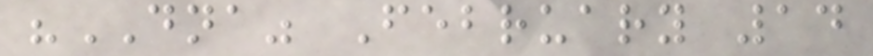"DNA" February 14
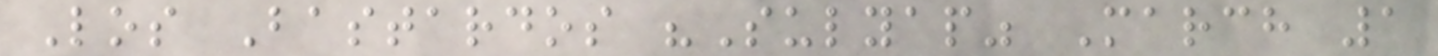Los Bastardos "Sulyap" March 1
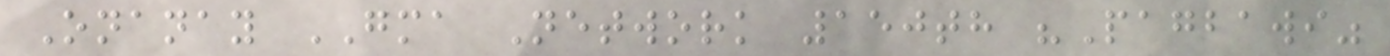Onanay GMA Network 150th "Pagbawi"
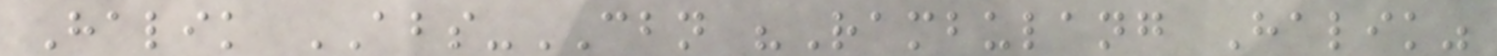Halik ABS-CBN "Rambulang Halik"
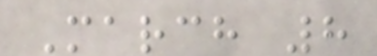March 8
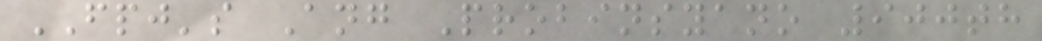FPJ's Ang Probinsyano 900th
